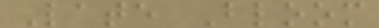Late Bloom
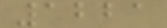1221
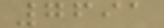7691
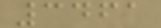3461
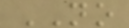NO
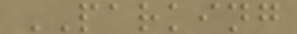PARKING
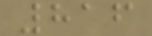816
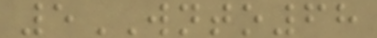5WNTO68
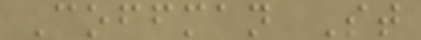Coffman St
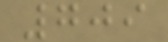709
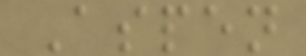Aspen
